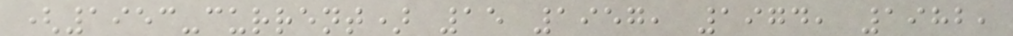(1953-current) 15 1957, 1974, 1982,
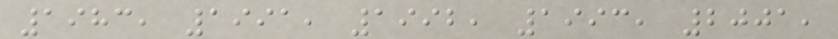1983, 1991, 1992, 1993, 2001,
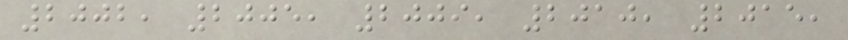2002, 2005, 2009, 2010, 2015,
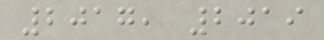2017, 2019
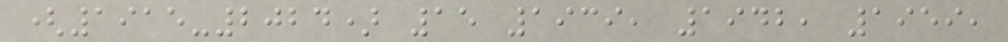(1915-2024) 15 1939, 1942, 1959,
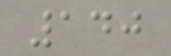140
